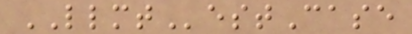LLMTestCase
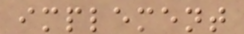implement
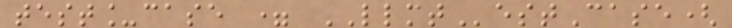test_case = LLMTestCase(
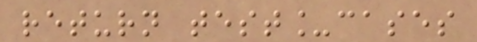return test_cases
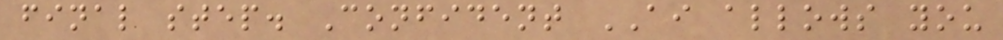final step. Confident AI allows you
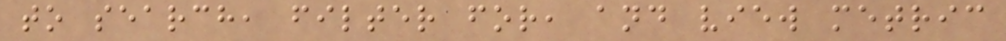to search, filter for, and view metric
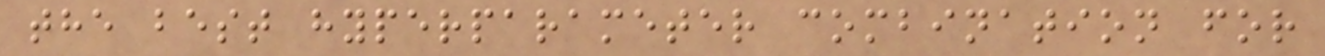the best hyperparameter combination for
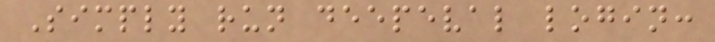Simply run deepeval login:
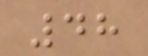48
